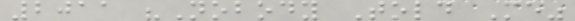2011 "Nobody Told Me"
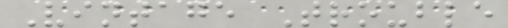Vintage Trouble
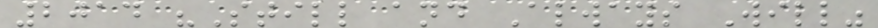2014 "Still and Always Will"
